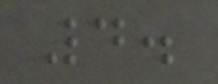4.
